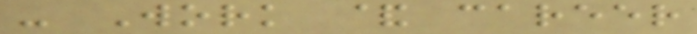- Work & career
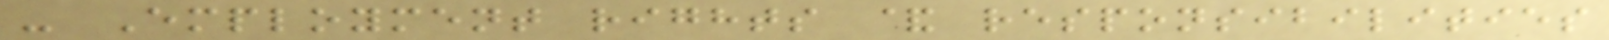- Employment rights & responsibilities
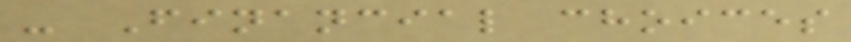- Financial choices
